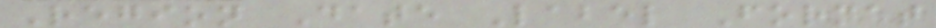Region Date Label Format
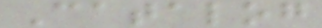Catalog
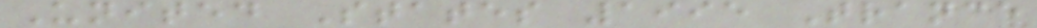United States 1995 Trance
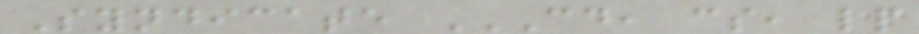Syndicate CD, CS, LP
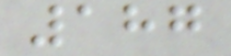187
